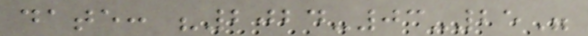date: "2024-03-25"
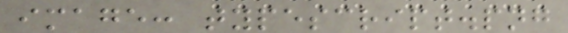image: typescript.png
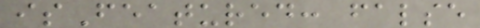isFeatured: false
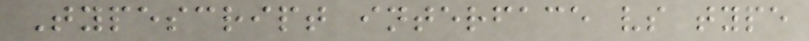Typescript interface vs type
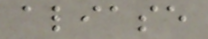aliase
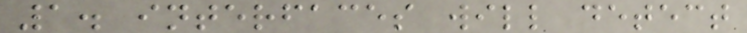1. interfaces will detect
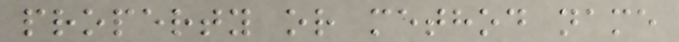property or method name
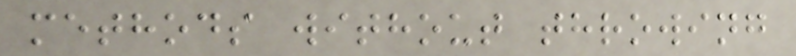methods without throwing
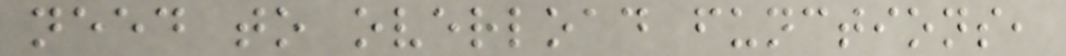need to overload functions,
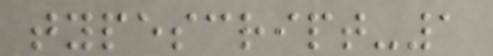typescript-1
